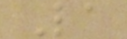La
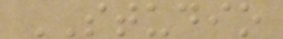STUDIO
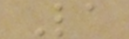La
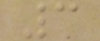3
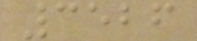3526
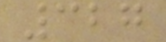327
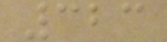323
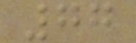77
